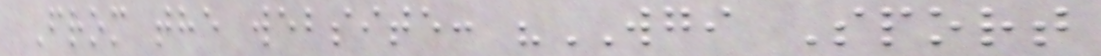From the website: "WGI Sport
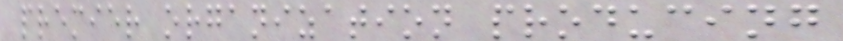premier organization producing
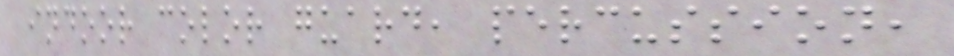indoor color guard, percussion,
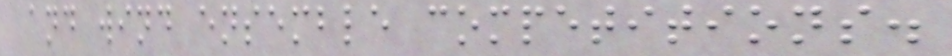and wind ensemble competitions.
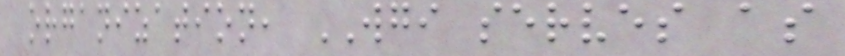organization, WGI serves as
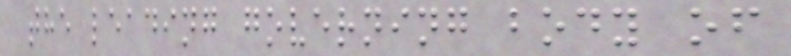the leading governing body of
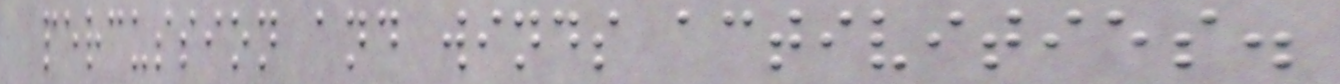percussion and winds activities.
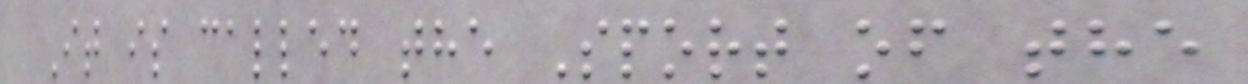It is called the Sport of the
